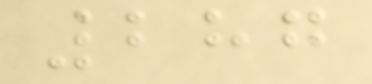287
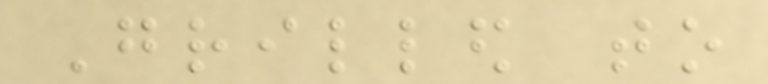Grilled to
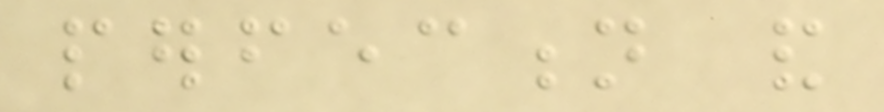perfection and
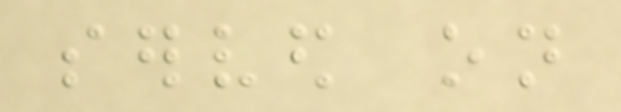served on
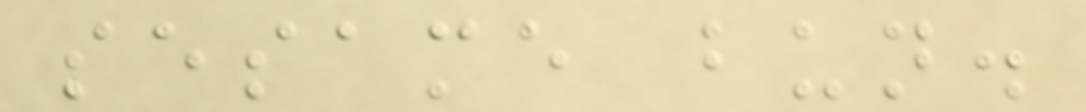sesame bun.
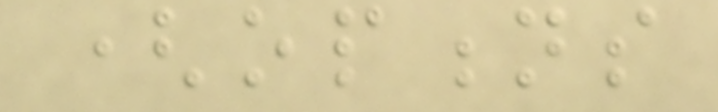(options
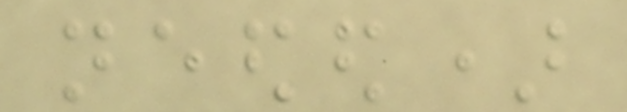needed)
